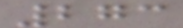273
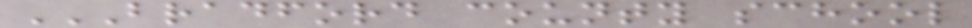BRADFORD COUNTY SCHOOL
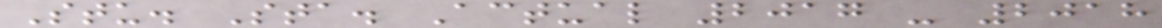Stu. Sta. Actual 2017 - 2018
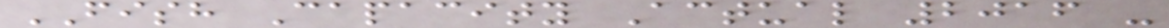FISH Capacity Actual 2016 -
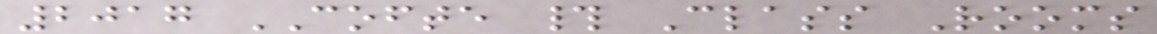2017 COFTE # Class Rooms
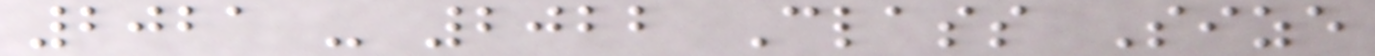2021 - 2022 Class Size
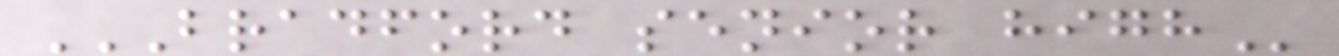BRADFORD SENIOR HIGH
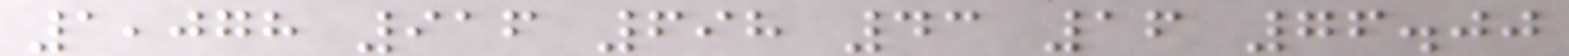1,078 916 698 43 16 76.00
